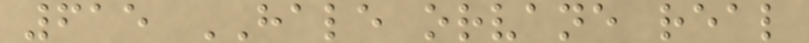615 HALE orvane real
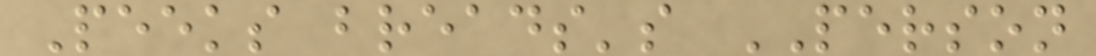Peeks breads's PERSON
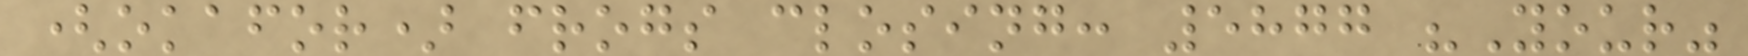(okafor) frogs closing: 5877 "Your"
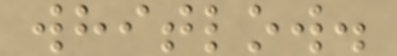whitlow.
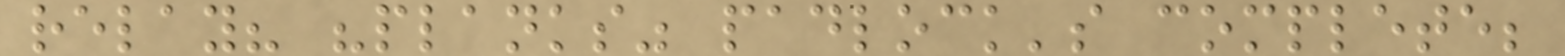relay? "planks" padlock's complete;
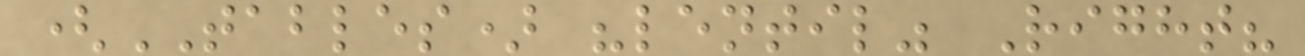(TABLES) "lentil" Right?
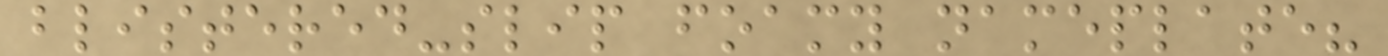blistered-slip foamy nameplate?
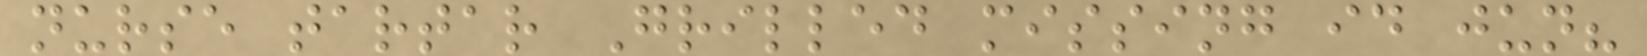nurse tartar Grilled missing id jun?
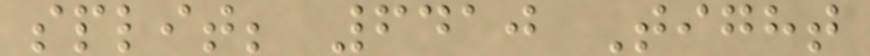split; 6410 Tight
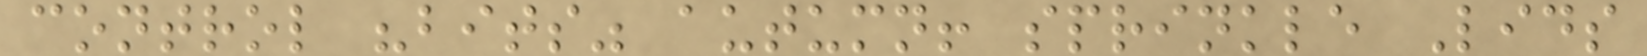control "bits" autumn! sprinkle Lids
